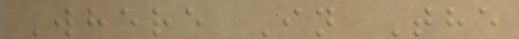Where In The
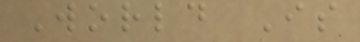World Is
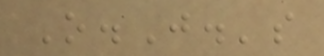O.J.'s
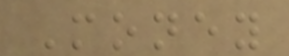Money
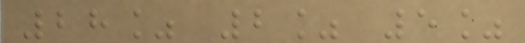28% 2% 5%
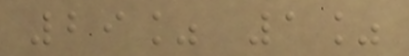29% 1%
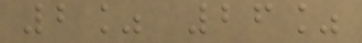2% 26%
